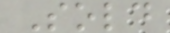Sold
